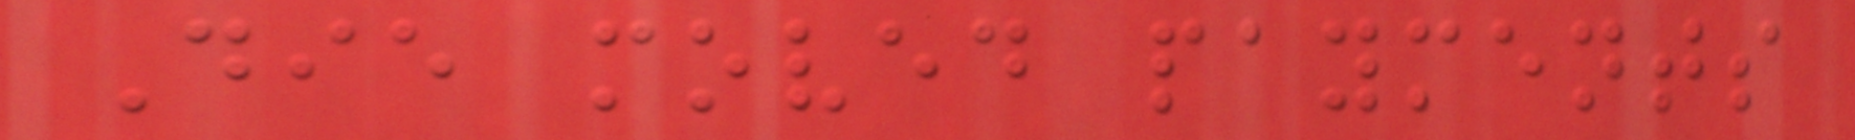Die moved payments
